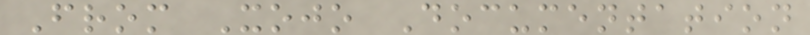From Xojo Documentation
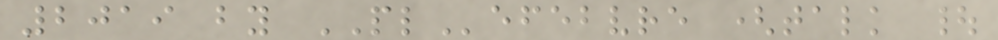2019 by PLefebvre (talk |
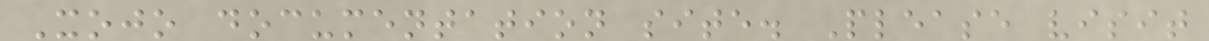Xojo documentation site. Please visit
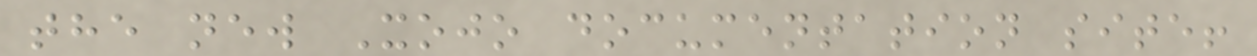the new Xojo documentation site!
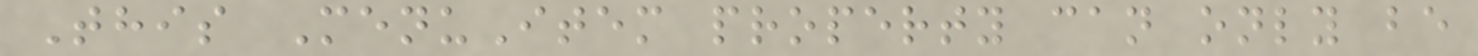This MenuItem property can only be
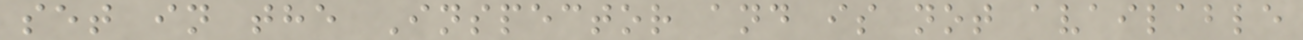set in the Inspector and is not available
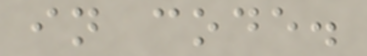in code.
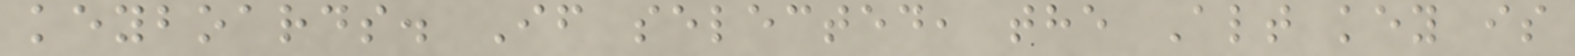keyboards. If selected, the Alt key is
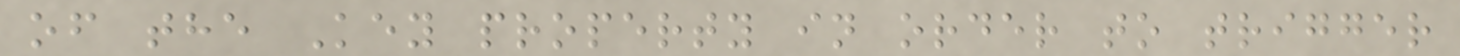of the Key property in order to trigger
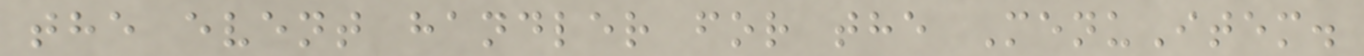the event handler for the MenuItem.
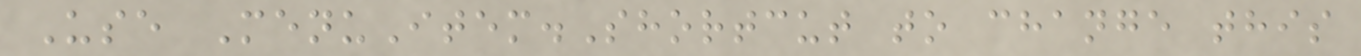Use MenuItem.Shortcut to change this
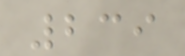239
